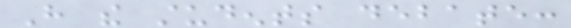Have the students debate:
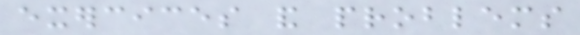exercices and problems
